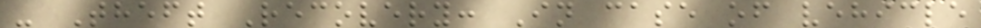- Theft Recovery: In case of vehicle
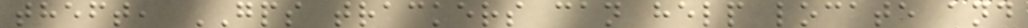theft, GPS trackers can help locate and
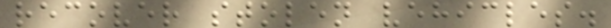recover stolen vehicles.
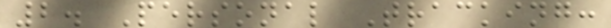2. Personal Tracking:
